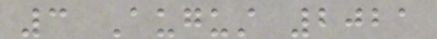3 August 2021
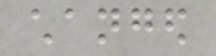changed
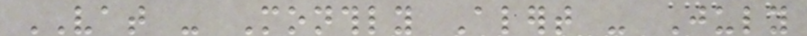VAT - Monthly Alert - July
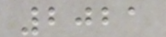2021
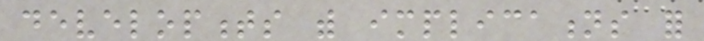developments with implications for
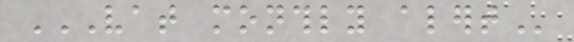VAT MONTHLY ALERT
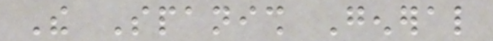The Spanish General
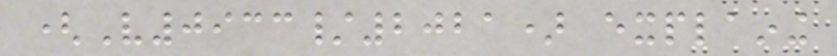(V0933/2021) explaining
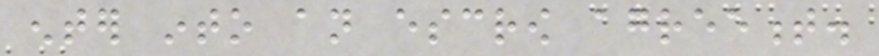enter into an escrow agreement.
